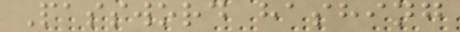Password hashing
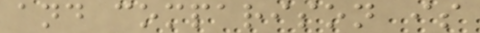and comparison is
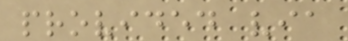provided via
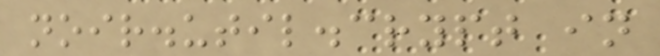noir.util.crypt in
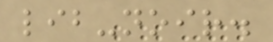lib-noir.
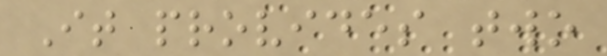It provides two
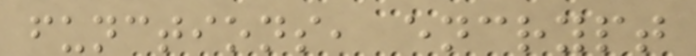functions, encrypt
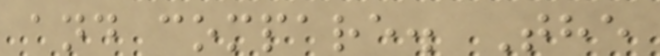and compare. The
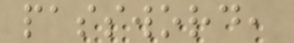password,
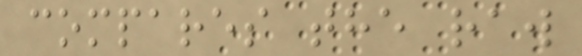compares the raw
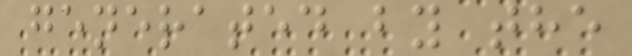generated by the
